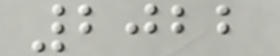2022
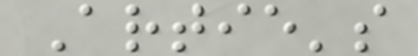Artie's
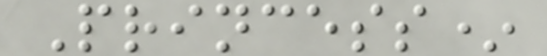Princess*
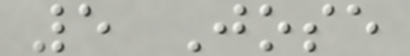5 Jose
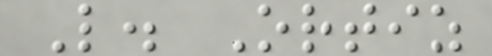L. Ortiz
